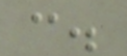c.
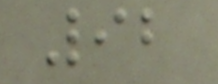92
